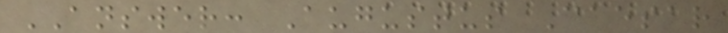ANSWER: Augustus Caesar
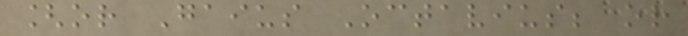[or Gaius Octavius; or
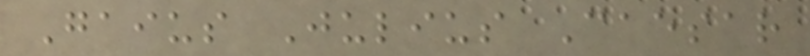Gaius Julius Caesar
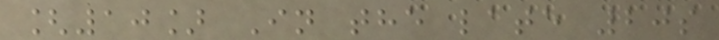[10] In the late 20s
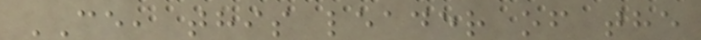CE, this leader of the
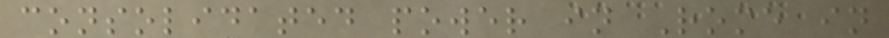consolidated power in Rome in
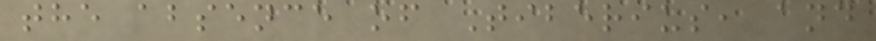the absence of Tiberius, and
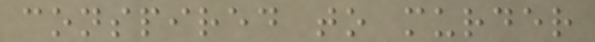conspired to murder
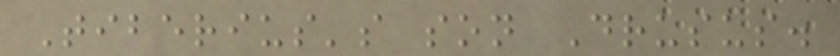Tiberius's son Drusus.
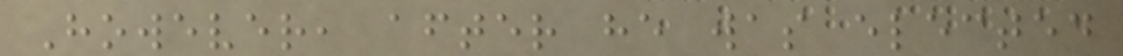However, after he was elected
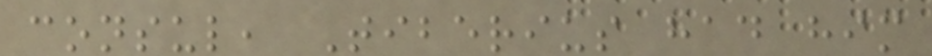consul, Tiberius had him
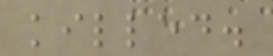killed.
